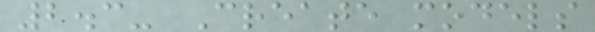2.3- Create models
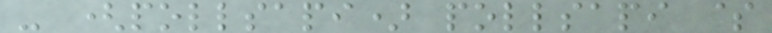- (pollsapi) pollsapi $
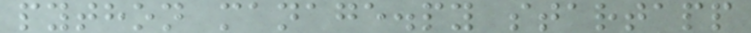python manage.py startapp
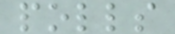polls
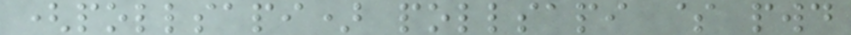(pollsapi) pollsapi $ pwd
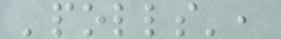'polls',
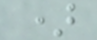)
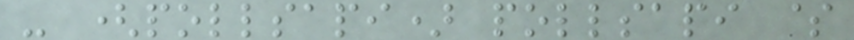- (pollsapi) pollsapi $
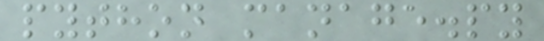python manage.py
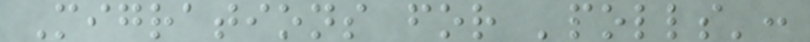Migrations for 'polls':
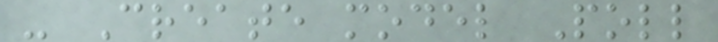- Create model Poll
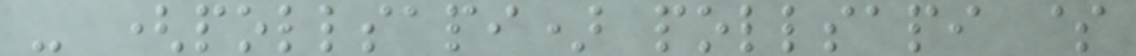- (pollsapi) pollsapi $
